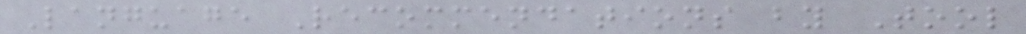Language Recommendations by Tool
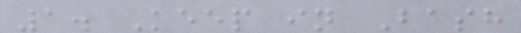1. Keep in Bash
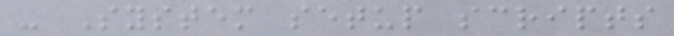- System setup scripts
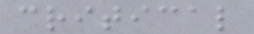critical
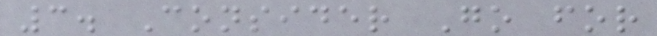3. Consider Go for
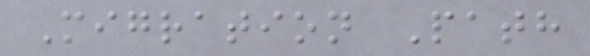Migration Path
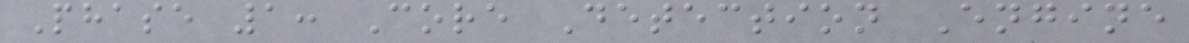Phase 1: Core Detection Engine
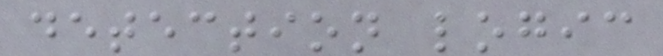detection logic
